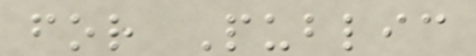for Public
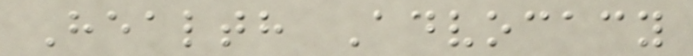Health Advocacy
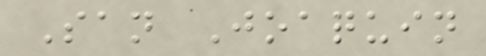San Joaquin
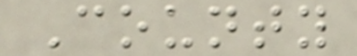County
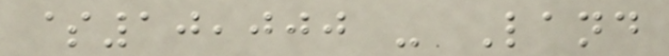$10,000 - Land
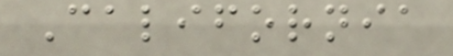California
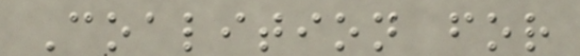Coalition for
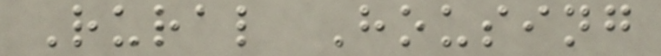Rural Housing
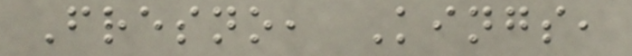Fresno, Kings,
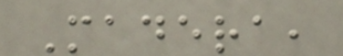Madera,
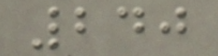240
